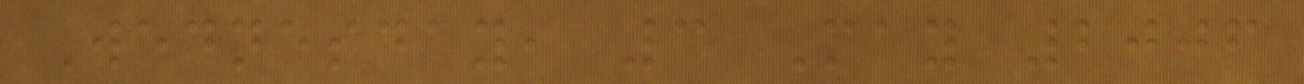Wednesday, 3 May 2006
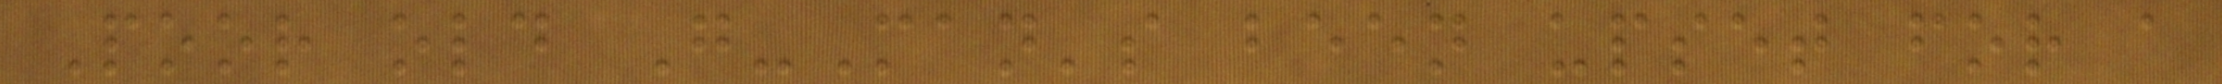Poor old G-Man's been upset for a
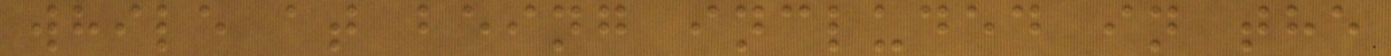while at being included in the
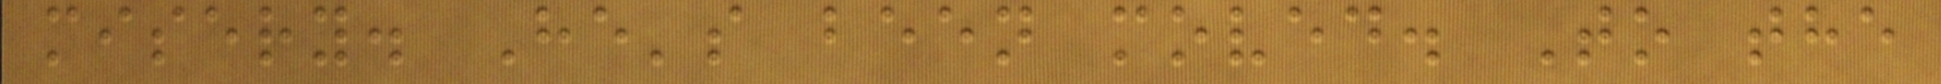misery. He's been moved. To the
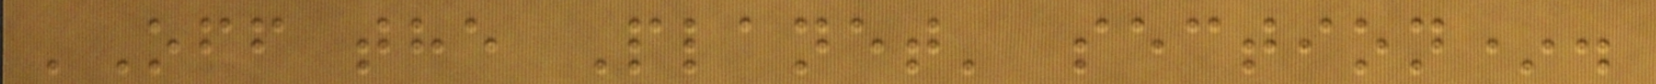'Off the Planet' section*.
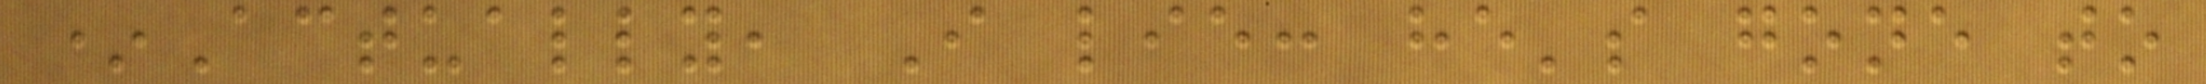*Actually, I lie: he's gone to
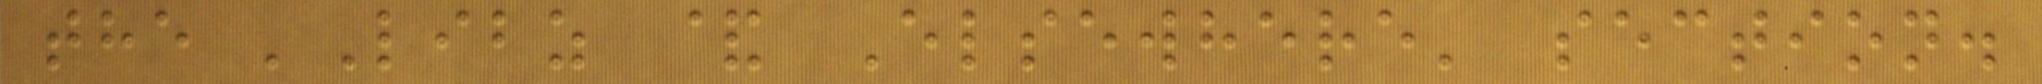the 'Libz & Elsewhere' section.
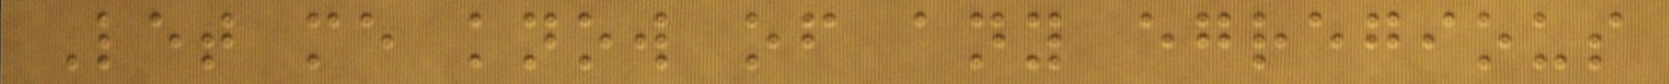Let me know of any egregious
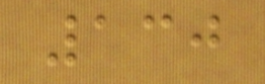130
